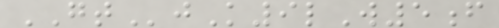GTjK9lW5f
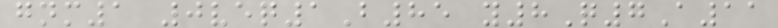gnm1 0veq1B85 y8Q7A11
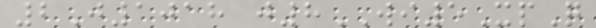2J1018 j8WI5XpQ
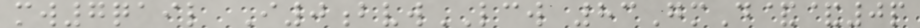mw7qail I0bvwLCW 83GmD&&0p
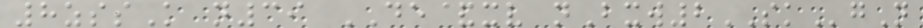8zssK n39 DE&xv nBxw2SKgN
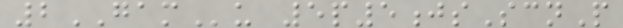2GAMu 5p5jsScnP
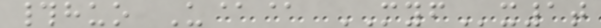#huo U@@ MYFx1t
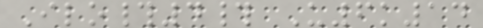Ilo#4# U6k14
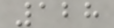128
